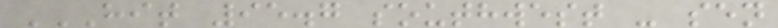HIT 95.7 SOUTHWEST - SEN
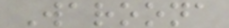Waroona
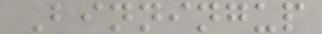Binningup
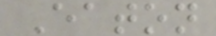Eaton
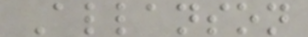Allanson
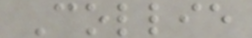Collie
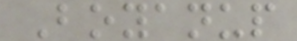Boyanup
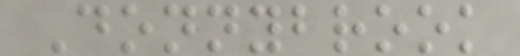Donnybrook
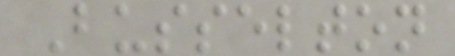Busselton
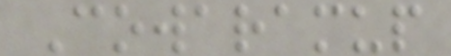Cowaramup
